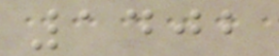1402
